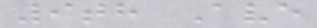9th Ave
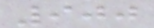900
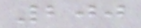200
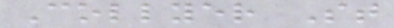Collyer St
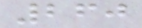260
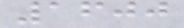1600
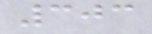303
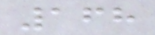168
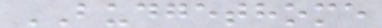BUDGETHOME
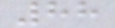88
